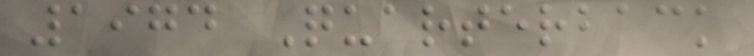1974 Quarterback
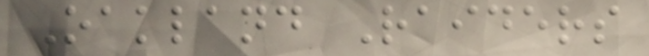Oakland Raiders
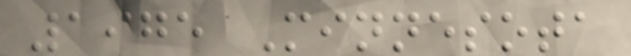1975 Minnesota
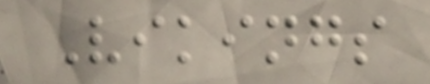Vikings
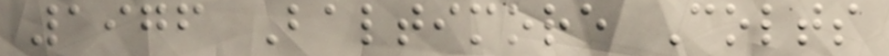1976 Baltimore Colts
